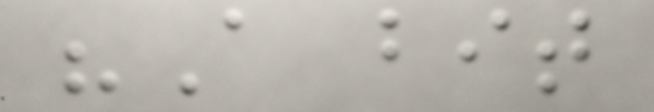"A bit
